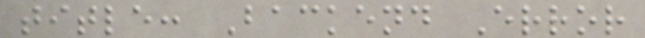title: Backend Error
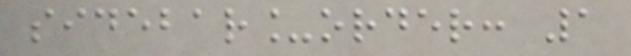sidebar_order: 1
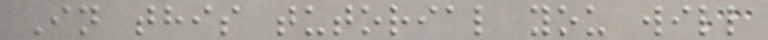In this tutorial you will
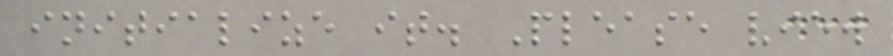initialize it. Please view
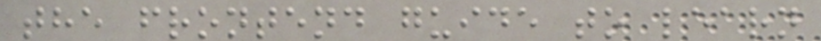the frontend guide to learn
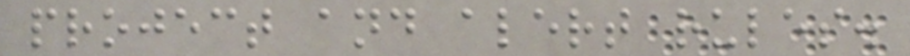project and alert rules.
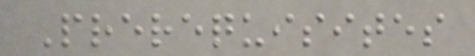Prerequisites
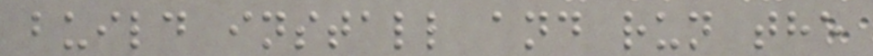build install and run the
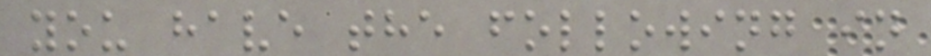you have the following in
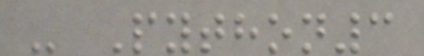- Python3
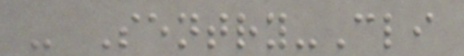- Sentry-Cli
